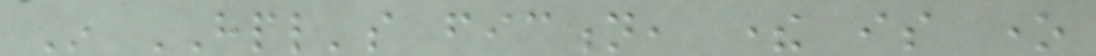In HPL's fiction, there is one
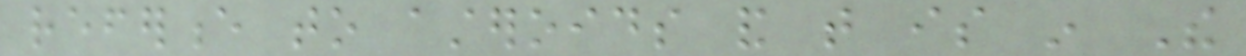reference to asteroids and that is in The
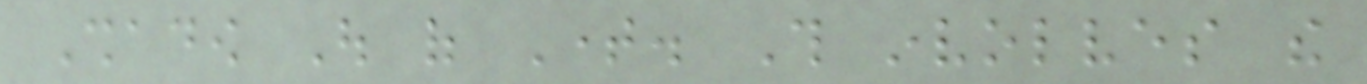Shadow Out of Time. This involves the
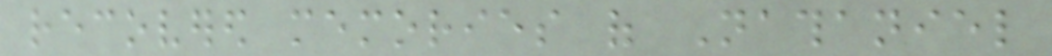recovered memories of Nathaniel
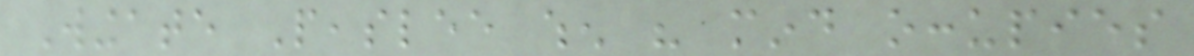Wingate Peaslee when his mind occupies
